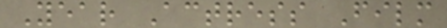Year Actress Film
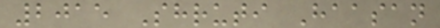2015 Shruti Haasan
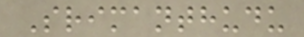Srimanthudu
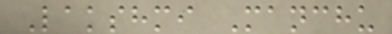Lakshmi Manchu
